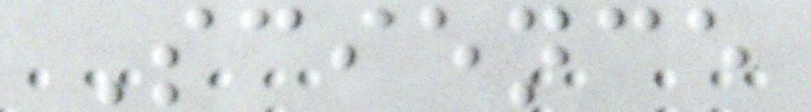Science
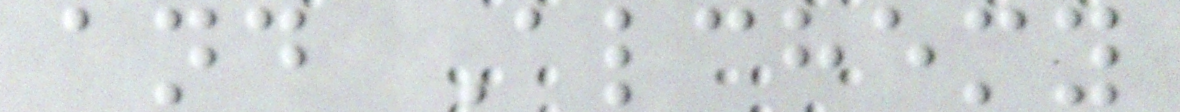and Alchemy
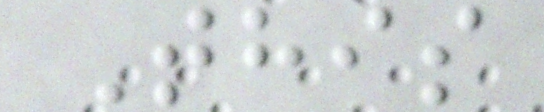This
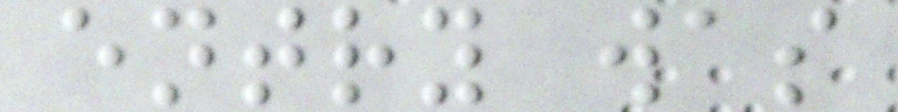entry was
